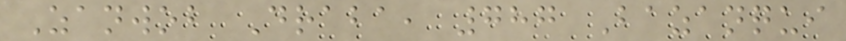Zanwob Draba, 787 Bazanqui
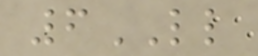6LL
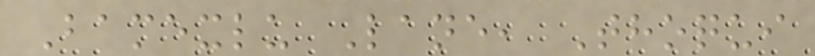Bamexlu Lane, Thoqui
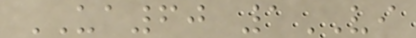UA60 1VI
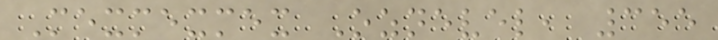Mexmexmex Oznevel, 355
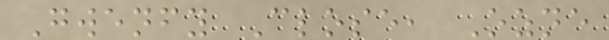Gwenfy Close, Ozne
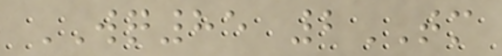WQ85 2TM
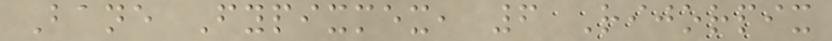Bane Fypixmex, 6 Rijorpix
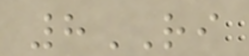8RI
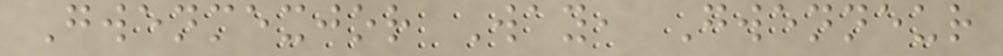Gwenmexjor Way, Gwenneur
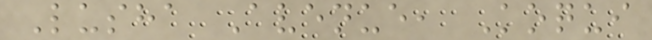Lusha Avenue, Koqui
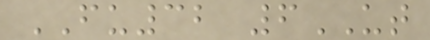FU32 6UT
